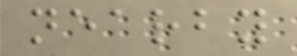nearby
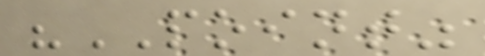"POINT"
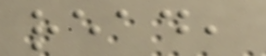read,
